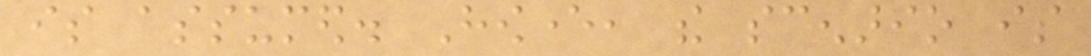is assumed. However, the scenario is
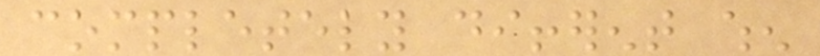completely different when
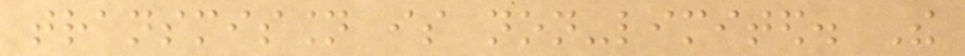transmission is non-limited. The
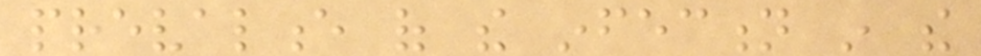prevalence of the infection in the
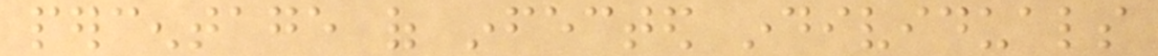percentage of infected individuals
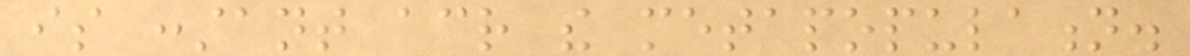is constant across the metapopulation.
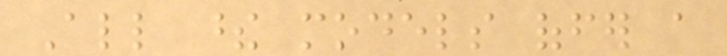All these models offer a
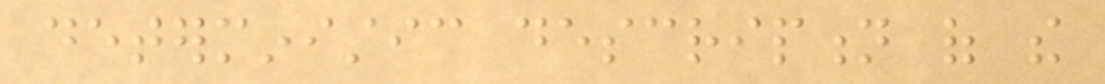deterministic description of the
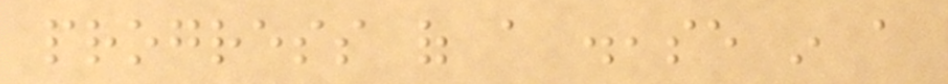progress of a disease in a
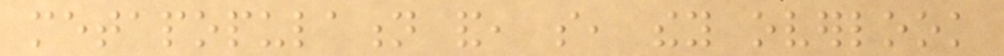metapopulation and, so, they overlook
